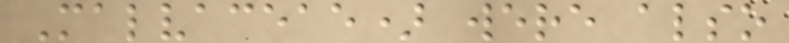Malvaceae) were also
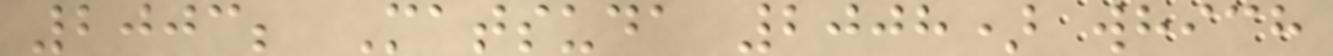2003; Matsuda 2008) which
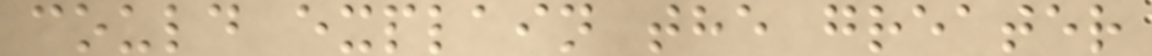could explain the greater
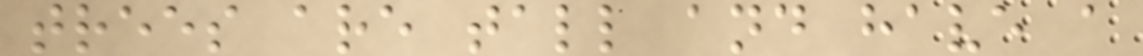trees are tall and have a
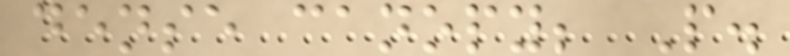dense canopy; P.
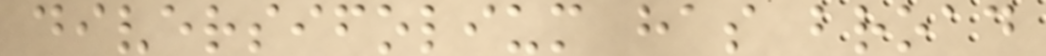diversifolium has broad
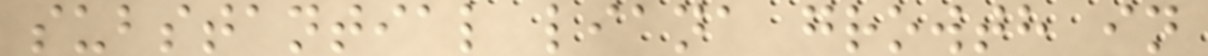substantial liana growth in
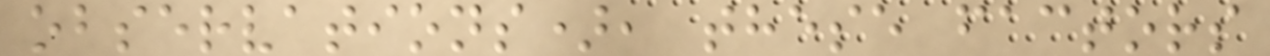observations), these factors
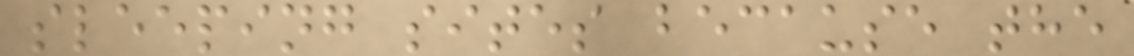sleeping sites because the
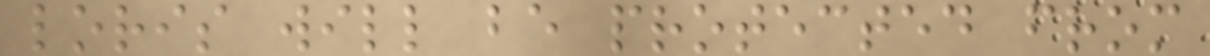loris will be protected from
